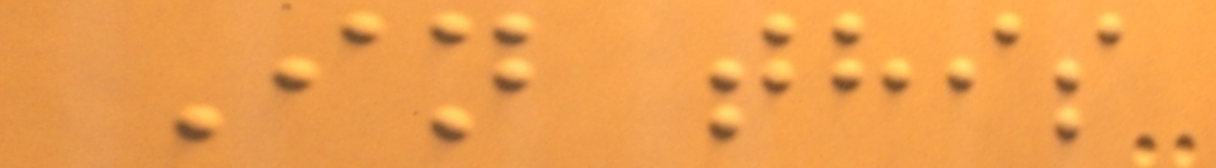In this
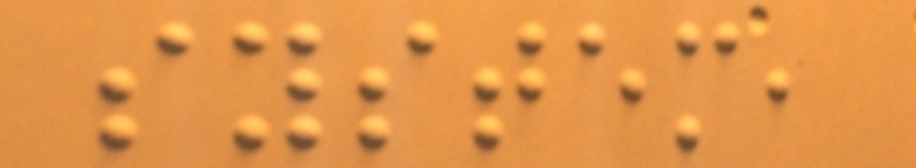system,
